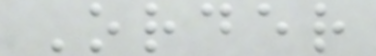Order
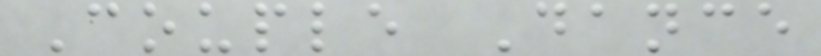Couple Dance
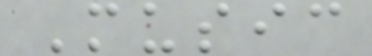Music
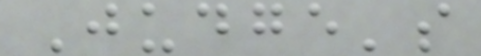Judge's
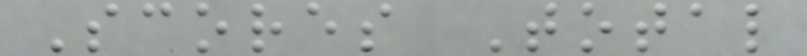Scores Total
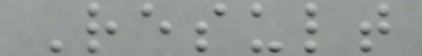Result
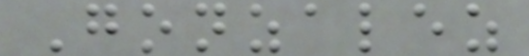Gonzalez
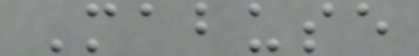Mabuse
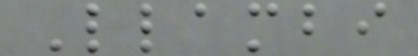Llambi
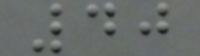40
